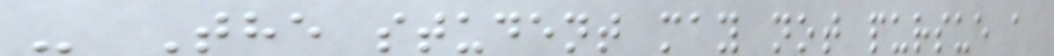- The student may not pursue a
